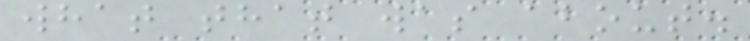what that was about.
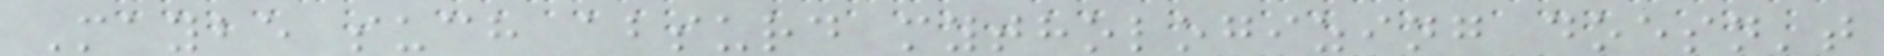Maybe such absurd mythologizing doesn't
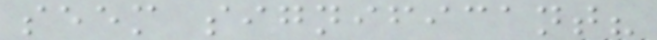seem significant?
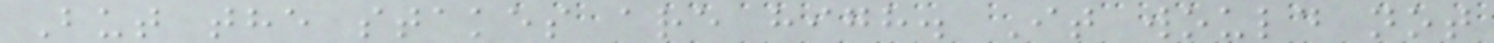But the stakes are high. It would not
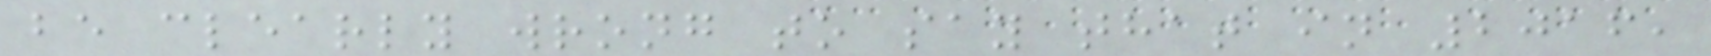be clearly wrong to say that in 2016,
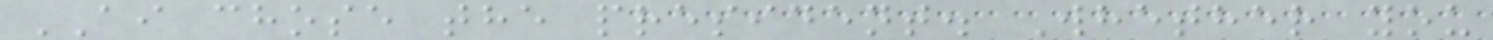AI chose the president. Whether you
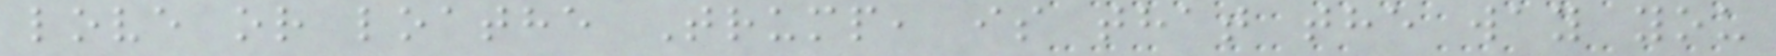love or loathe Trump, is that the way you
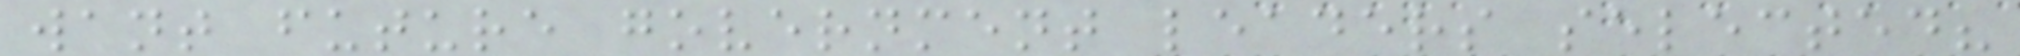want future government leaders selected?
